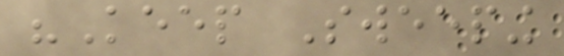"Keep Sweeping
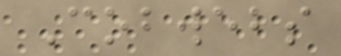Cobwebs
